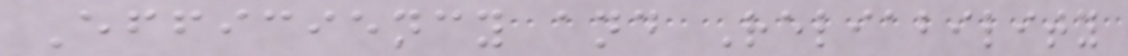Efficiency and Reliability
